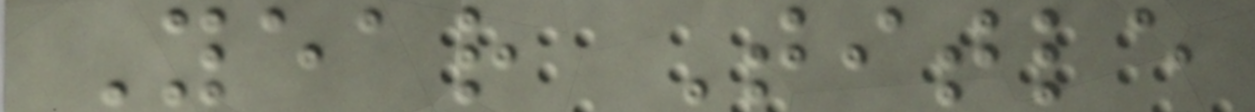Year Title
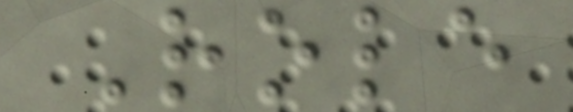Role
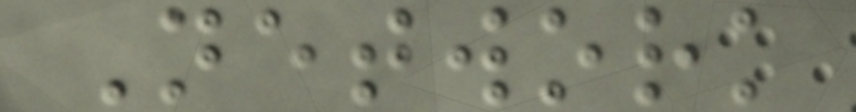Network
